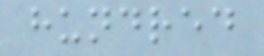hundred
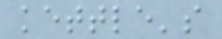kettle's
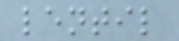lentil
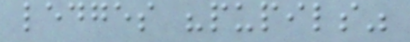ledges "pupils"
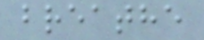breathe
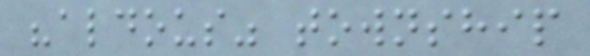"aldous" township
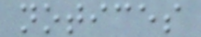notices
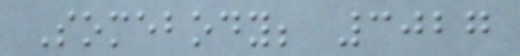Somebody; 3027
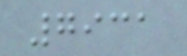7931
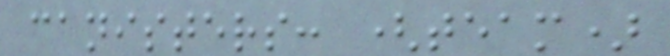canisters: (team)
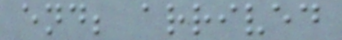end; arrived
